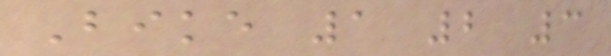Bike 1 2 3
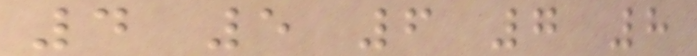4 5 6 7 8
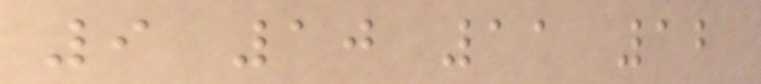9 10 11 12
